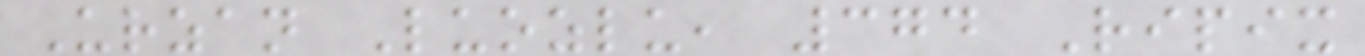Urzan Luozlu, 374 Ripix
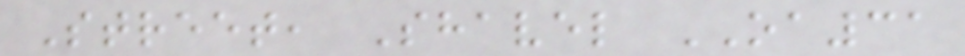Street, Shavel OA31
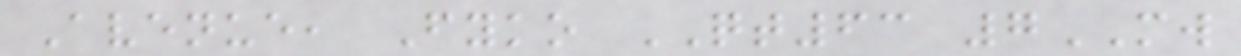Avenue, Fyko QT63 7MW
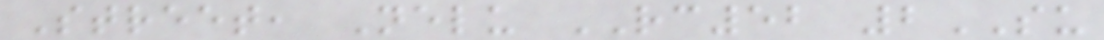Street, Nelu RC52 2SU
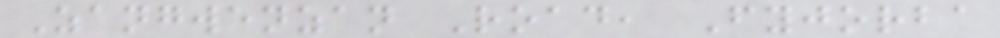Zangwenzan Road, Fyjorba
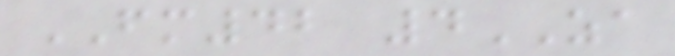FM42 4ZA
